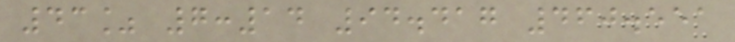43% 7:14 94.417 460.551
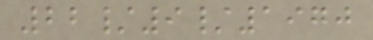22/9/1970
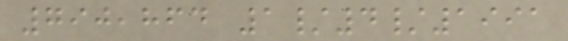790,864 1/4/1991
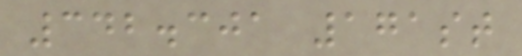342.301 171st
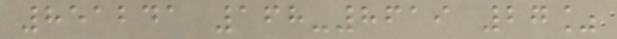851241 168-8619 27%
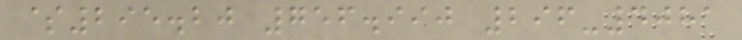$295.20 756.990 296-4081
